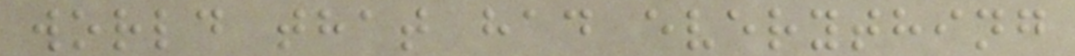world that had everything
